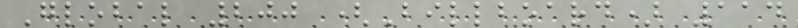Global 200 (Billboard) 114
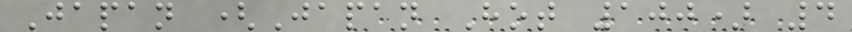Japan (Japan Hot 100) 4
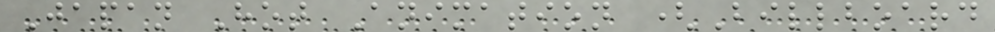Japan Hot Animation (Billboard
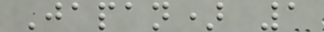Japan) 1
